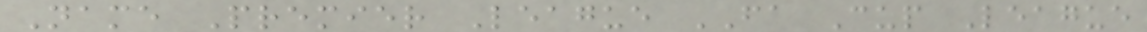Name Premier League FA Cup League
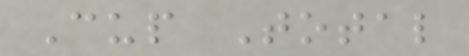Cup Total
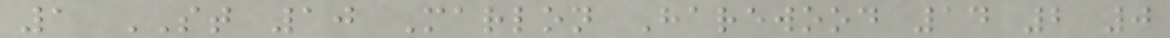1 ST 10 Marlon Harewood 14 2 0
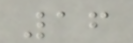16
